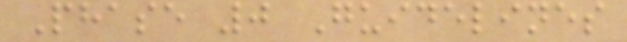Phase 0 Guidelines
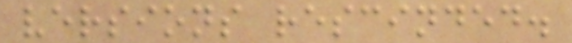versions rescinded.
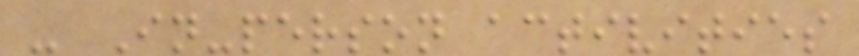- In-person activities
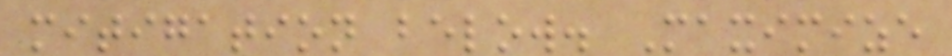mitigation below. Maximize
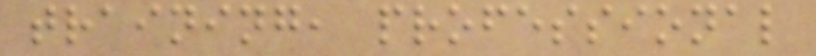training, professional
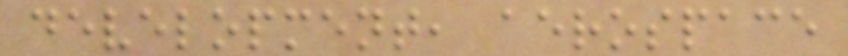development, aerospace
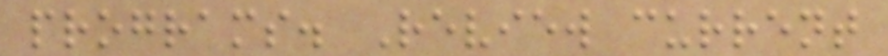programs. Review current
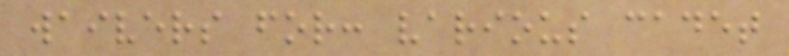waivers for: various cadet
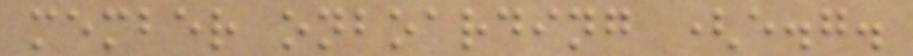member onboarding (e.g.
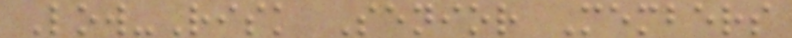Low-Risk Senior Members
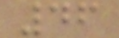46
